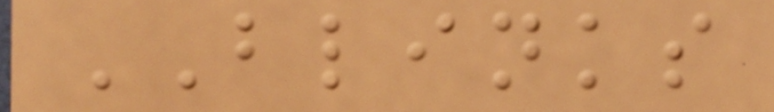BLINKS
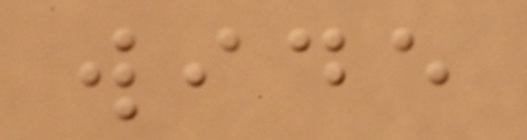wide
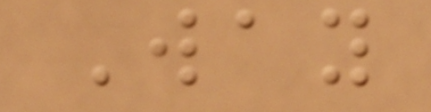Way
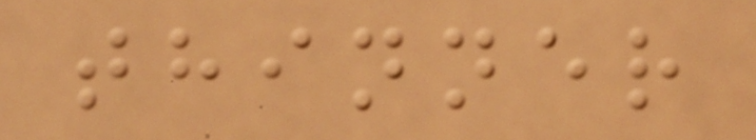thinner
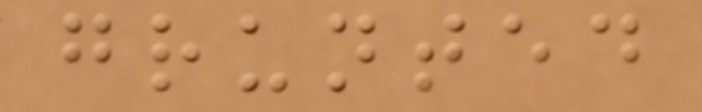grunted
